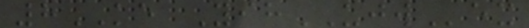8KE YihUJWex
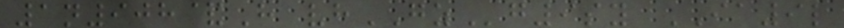1n908&H vhGZg9sy IA9l
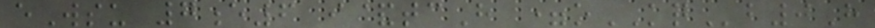eWsu 7e6 i&tcH =oKQb0H
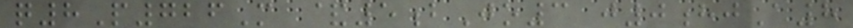q8P726M &5bJo3 j0hjA8
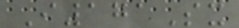I171Sx
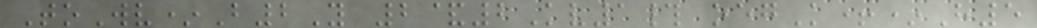ToWv*B2Y 2&2Kv1# oegK+*H5
